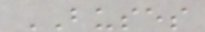BUSES
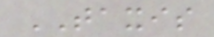TAXIS
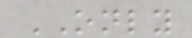ONLY
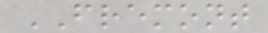FREMONT
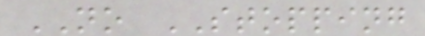NO STOPPING
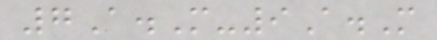7A.M-9A.M
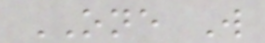ONE W
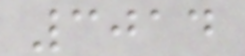3014
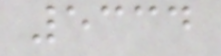5334
